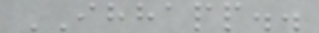IHHAPP..
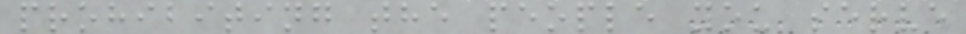prohibiting the people you serve
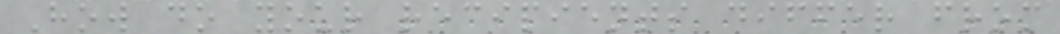How do your recipients differ from
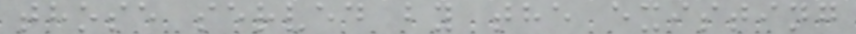those served by the existing
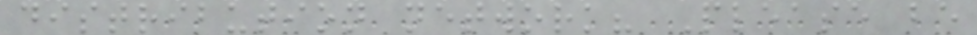distribution network? Please be
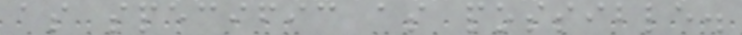as specific as possible.
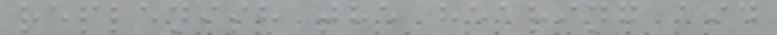replenish the hearing aid
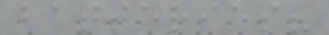batteries?
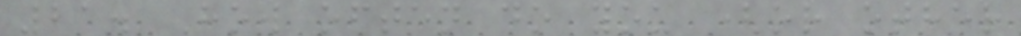21. How often do you (or other
